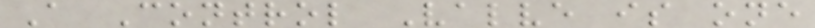A Control Valve is one
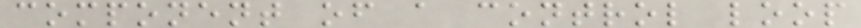component of a control loop
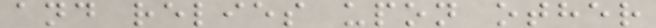and relies upon other
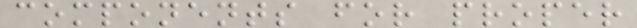components for proper
